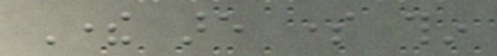There are some thin
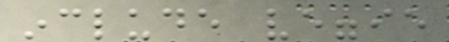include veggie
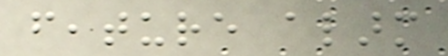feature alarm
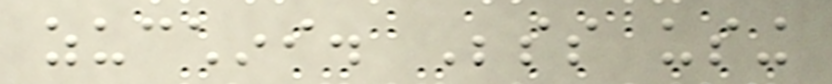zucchini. Besides using
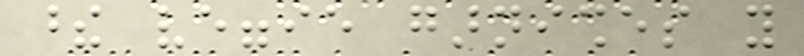these veggie garnishes you
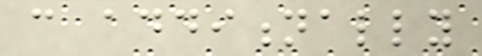can additionally
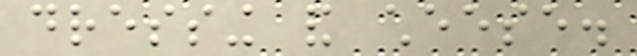dressing and cheese.
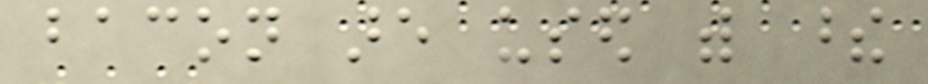bacon are used with these
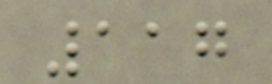117
